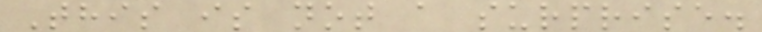This is not a surprise.
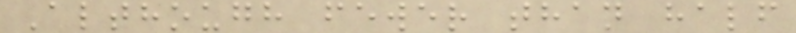Although fewer than half
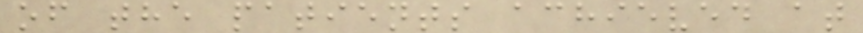of the patients achieved at
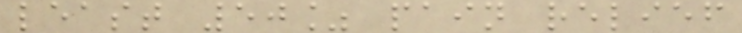least 50% pain relief
